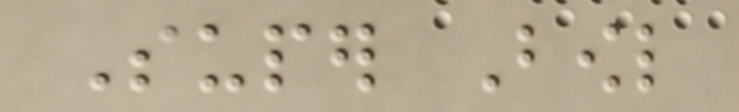Super Bowl
